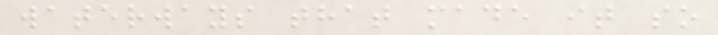waterways that made it so
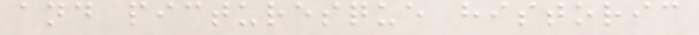and picturesque historic
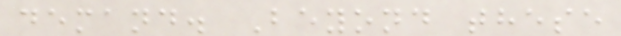demand. Beyond these
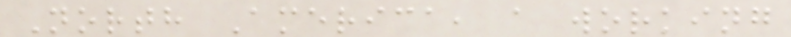North America, a working
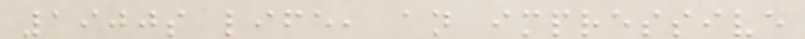1900s life, an impressive
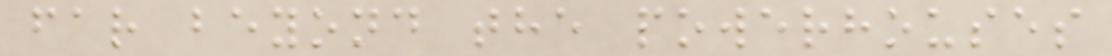far beyond the powerhouses
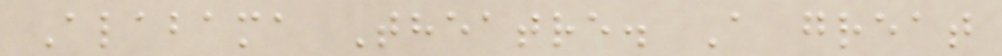Alabama Theatre. A great
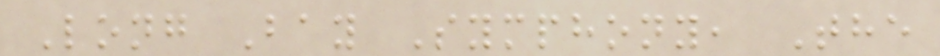Long Bay Symphony, The
